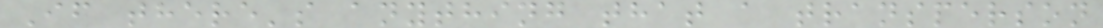If there's anything that a transperson
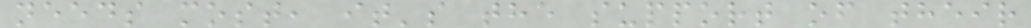needs most, it's the support of their
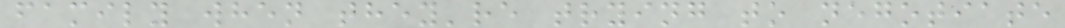family when they're trying to negotiate
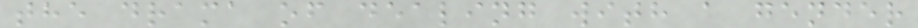the drama of dealing with a gender
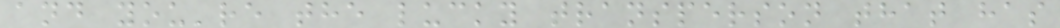and you're the lucky transperson that has
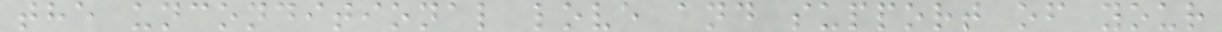the unconditional love and support of your
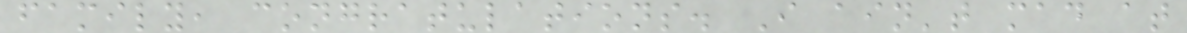family, congratulations. I ain't mad at
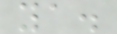ya.
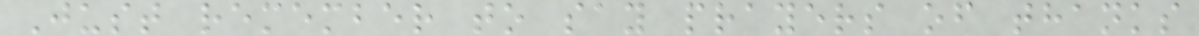Just remember to say prayers of thanks
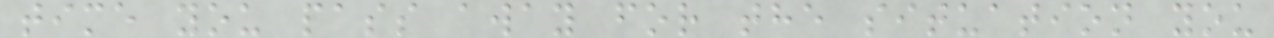time you pass away for the situation you
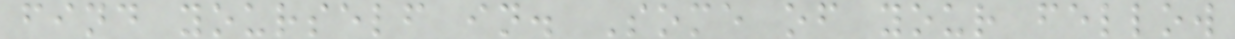find yourself in. Some of your fellow
